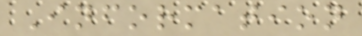Information
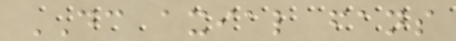DC axial fans
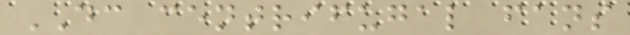DC centrifugal fans
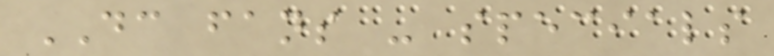DC fans - specials
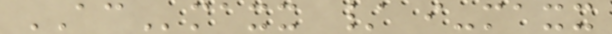ACmaxx / i-maxx
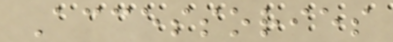Accessories
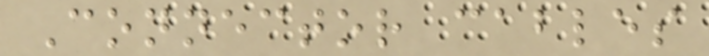Connector cables
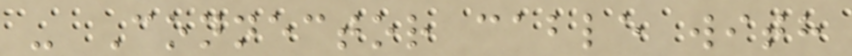- Connector cable with
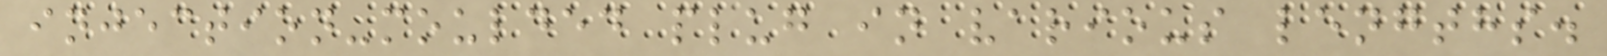injection-moulded plug in various lengths.
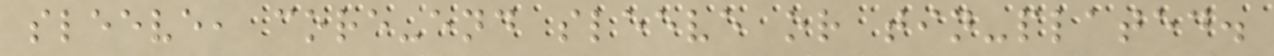sleeve, core-end sleeve or tin-plated.
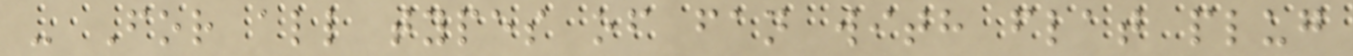- For all types of fan with flat plug
